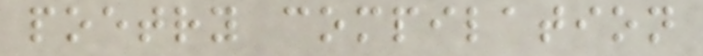poetry compilation
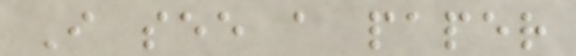I see a paper
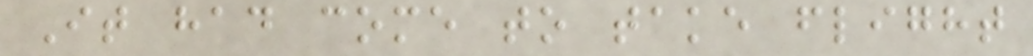It had come to take flight
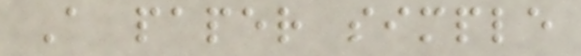A paper simple
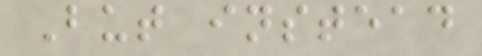But instead
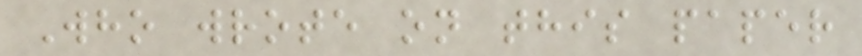Who wrote on this paper
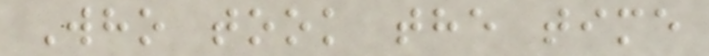Who took the time
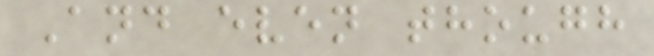And even though
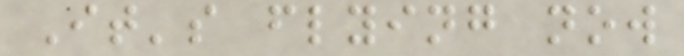It's flying now
